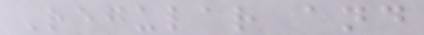Regular and
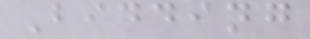Bidding
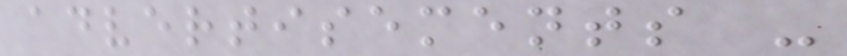advertisements -
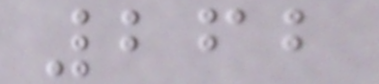262
